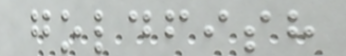goldfish
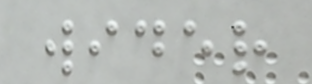wider
